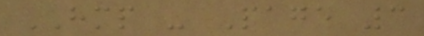HMP - Page 3
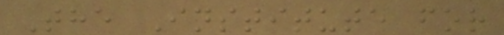The Institute for
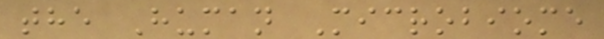the Human Microbiome
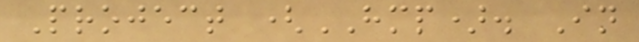Project (HMP). In
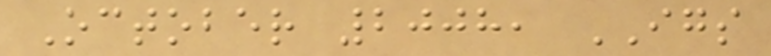October 2008, IGS
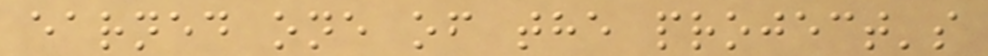earned one of the project's
